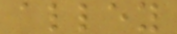alley
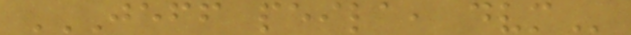JEFF PEILA, DVM
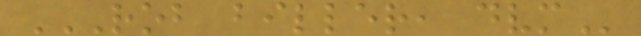ROB BILLER, DVM
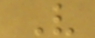V
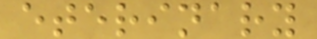eterinary
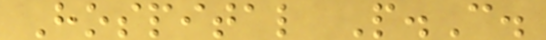Hospital P.C.
